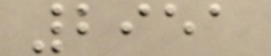2951
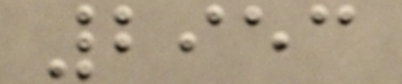2953
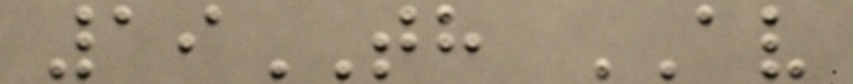19TH AV
